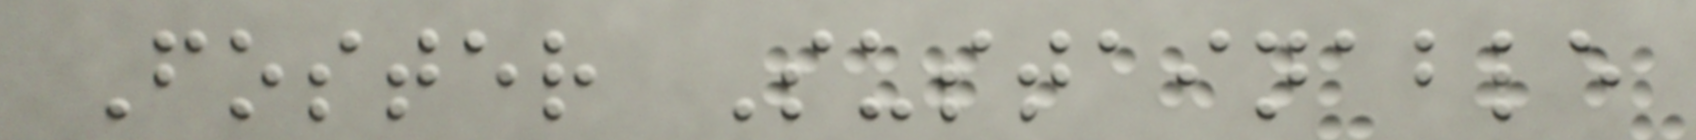Foster Sustainable
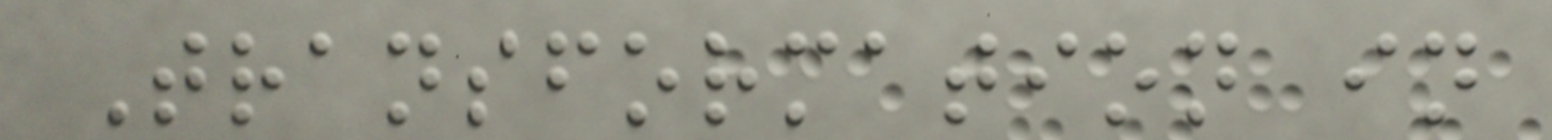Transformation in
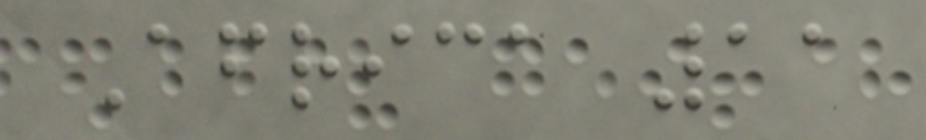Africa 11
